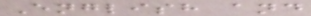English and
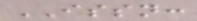ISSN:
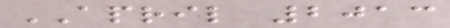APRIL 2013
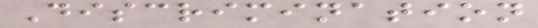Discrimination
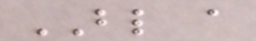BL a
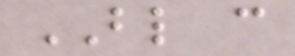BL c
